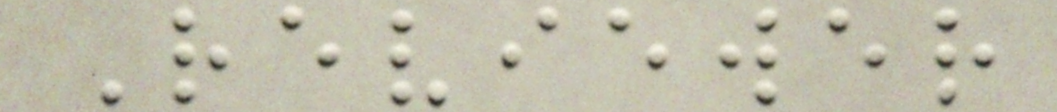Reviewer
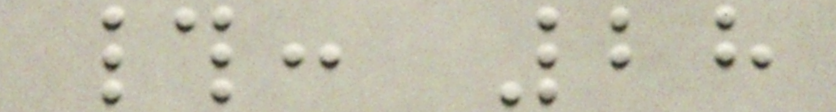#: 28
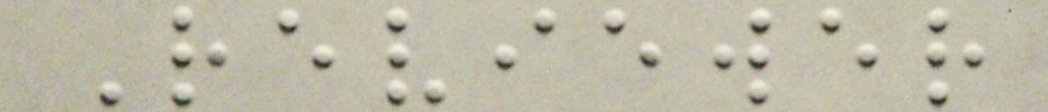Reviewer
